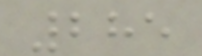285
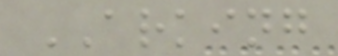ARKING
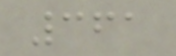361
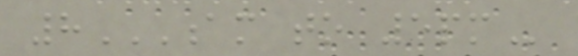8AM TO 5PM
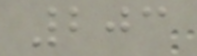203
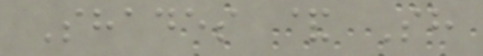Shades & Sh
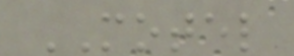MOTEL
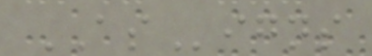ASigns
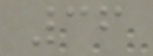36
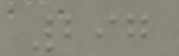297
